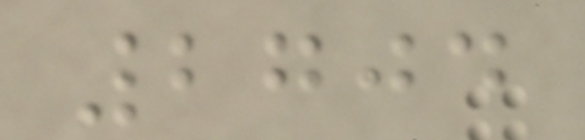2704
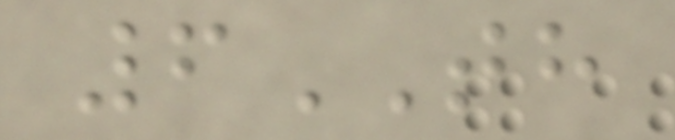6TH
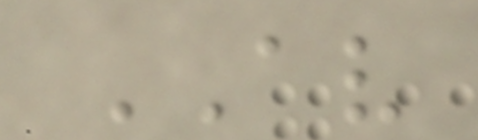AV
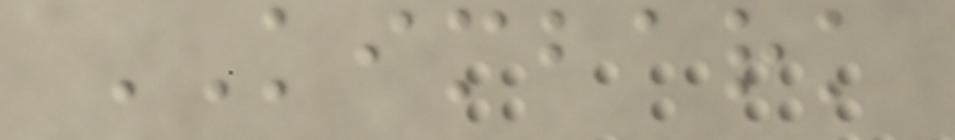KIMBARK
